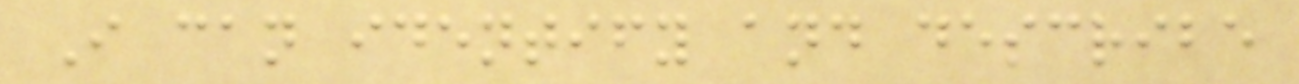I can identify and describe
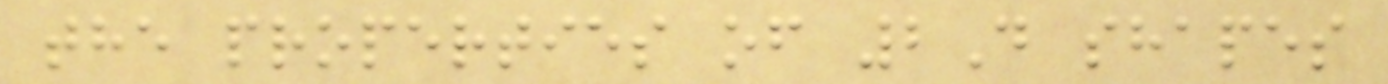the properties of 2D shapes
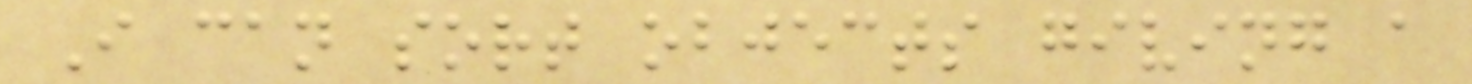I can sort objects giving a
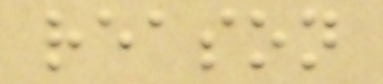reason
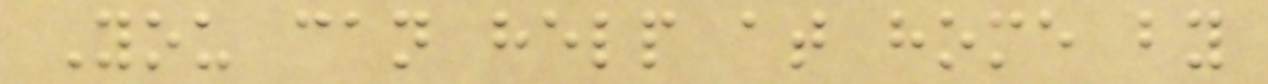You can help at home by
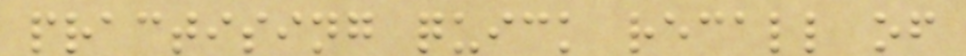practising quick recall of
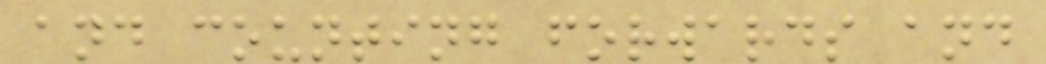and counting forwards and
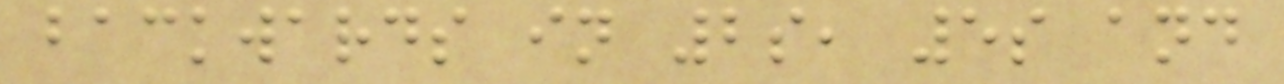backwards in 2s, 5s and
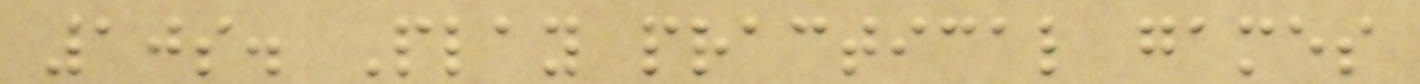10s. Play practical games
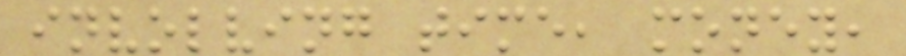involving time, money,
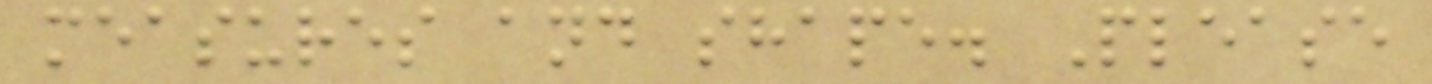measures and shape. Please
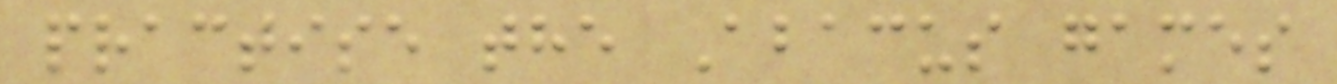practise the Abacus games
